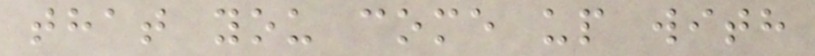that you come up with
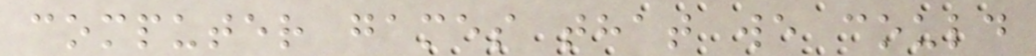computer games that we could
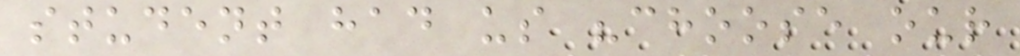student had us "choose our
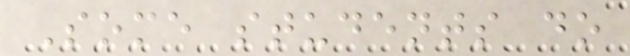Some students do
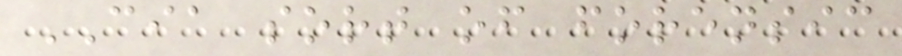CIA sort of forensic
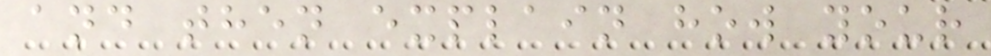and then explain how your
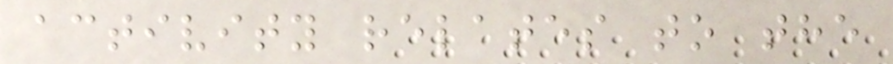activity relates to the
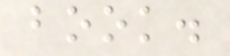book.
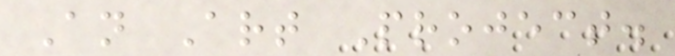An Art Project.
